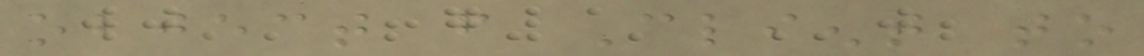object from Client to
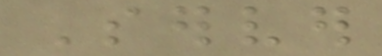Server
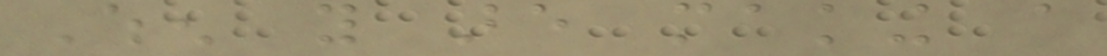When you are making a
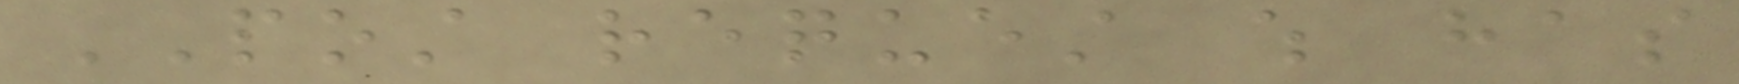POST request which has
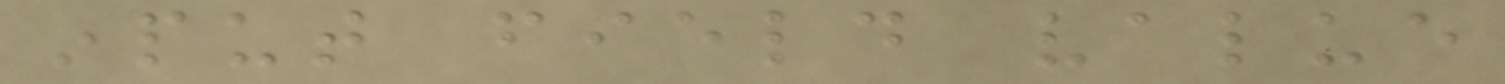input field value
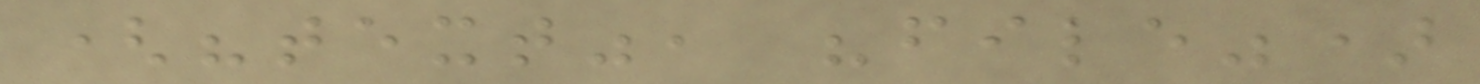("text", "file")
